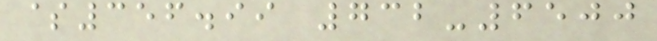$356.99 732-6500
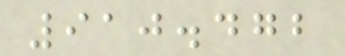910.472
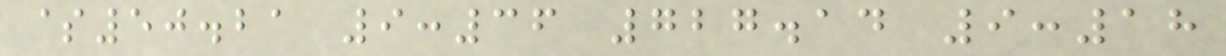$50.21 9:36 727.14 9:18
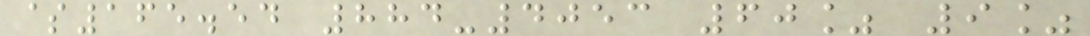$165.54 884-4053 60% 9%
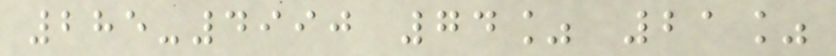285-4990 74% 21%
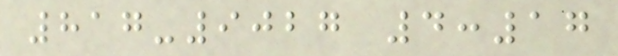817-9027 4:17
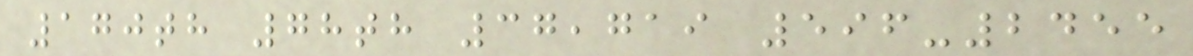170th 78th 37,719 596-2455
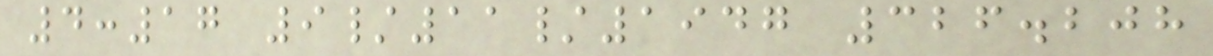4:17 9/11/1947 326.208
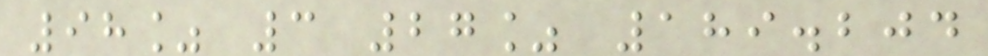98% 3 27% 189.204
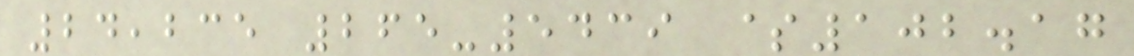24,235 265-5439 $102.17
